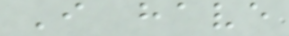I have
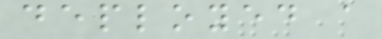deployed a
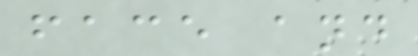face and
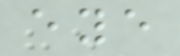eye
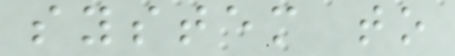system to
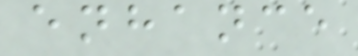enhance
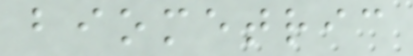biometric
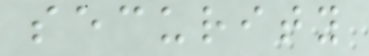security
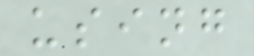using
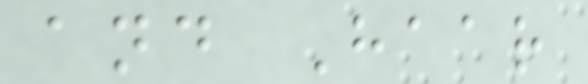and Haar
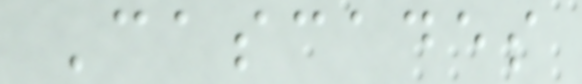Cascades
